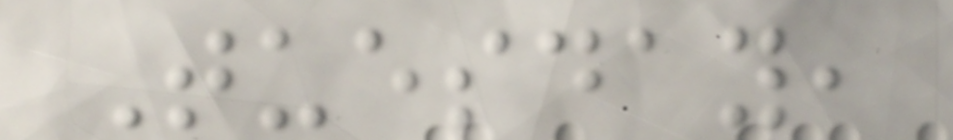Tuesday,
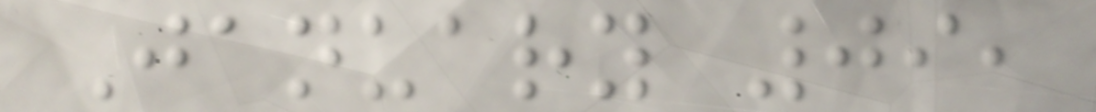January 09,
